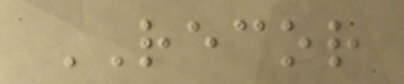RECOR
